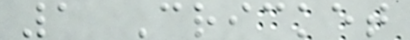1 Cricket
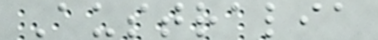Australia
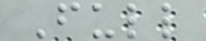Full
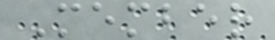Member
